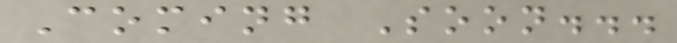Coming Soon...
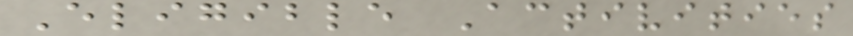Eligible Activities
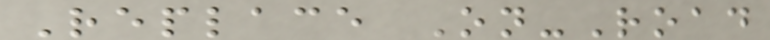Replace On-Road
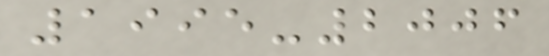1995-2006
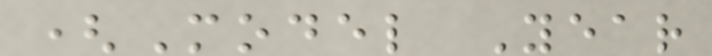(Model Year
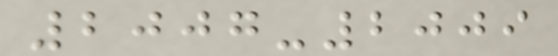2007-2009
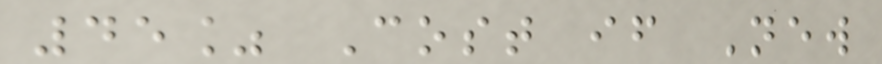45% Cost if New
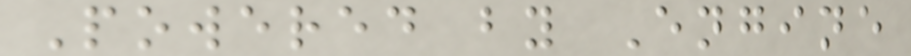Powered by Engine
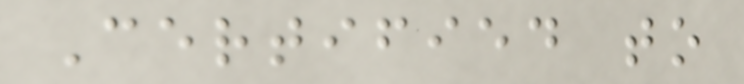Certified to
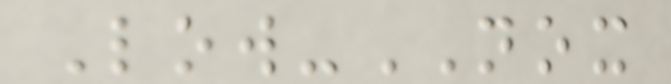Low-NOX
